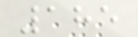185
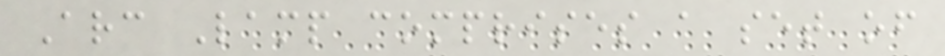Arc Lamp comprises a set of
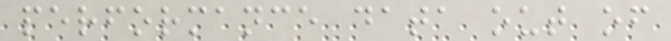performance data out of
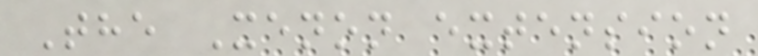The Xenon extension
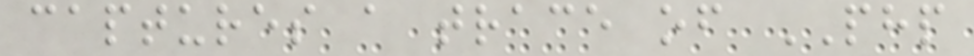captures a trace of PHP
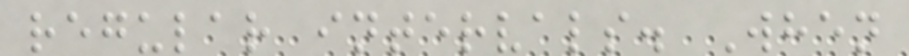regular intervals. When
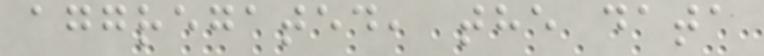aggregated, the data
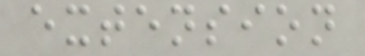extension
